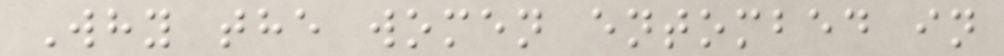Why the women entombed in
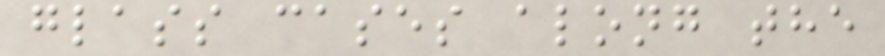glass cases along the
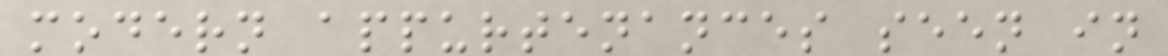modern appurtenances seen in
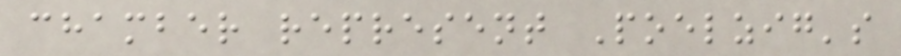chamber represent Poelzig's
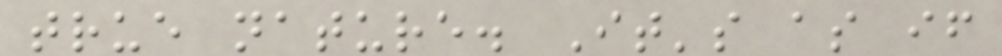true nature. It's as if
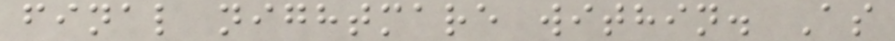final nightmare within. As
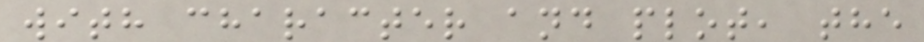with character and plot, the
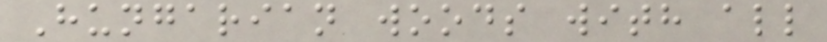Hungarian woods with all
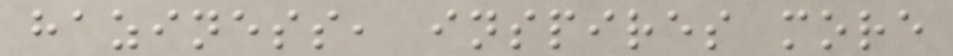haziness, inspires more
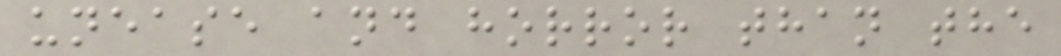unease and horror than the
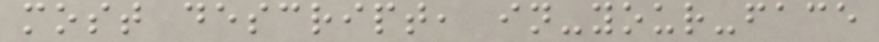most descript, in-your-face
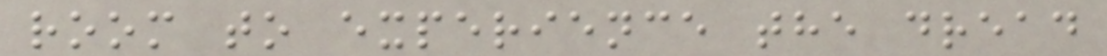room to experience the dread
